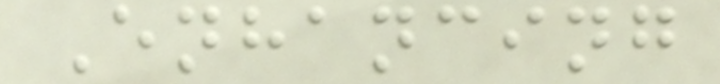Enhancing
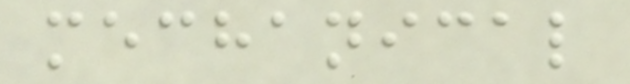mechanical
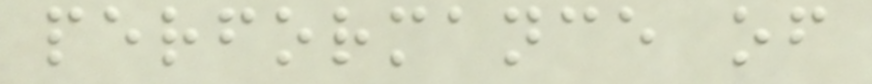performance of
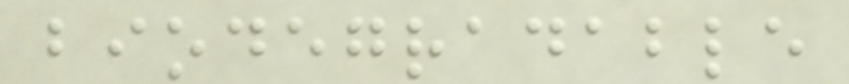biodegradable
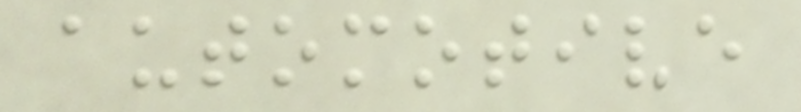automotive
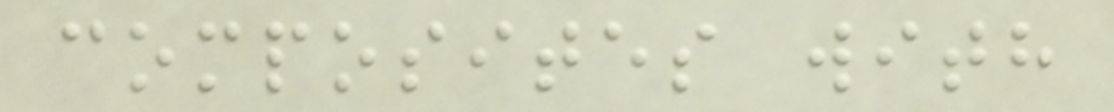composites with
